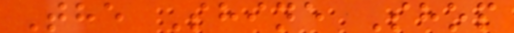The Shine Shop
